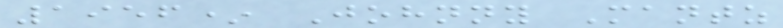1956* Johnny Mantz
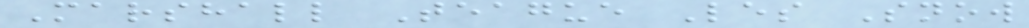Marshall Teague Les Snow
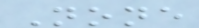None
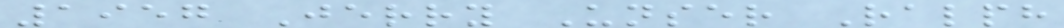1957 Jerry Unser Ralph
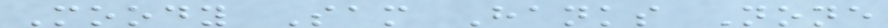Moody Sam Hanks None
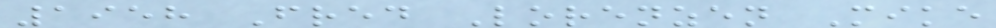1958 Fred Lorenzen Mike
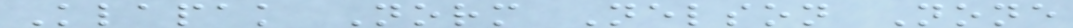Klapak Norm Nelson None
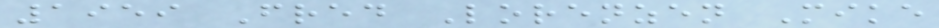1959 Fred Lorenzen Mike
